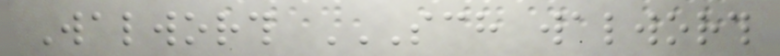Walworth SCH WALWORTH
